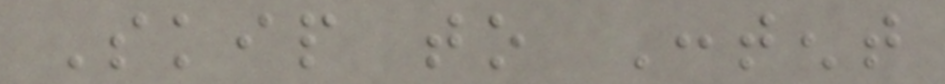Skip to Content
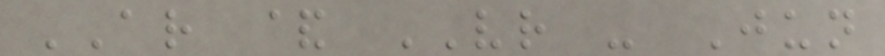AR & VR - Jun
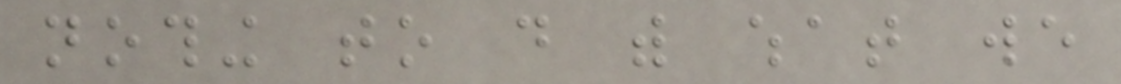nothing to do with what we
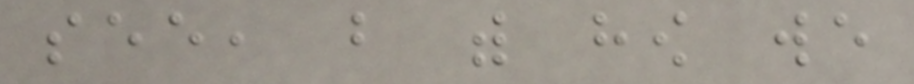see, but with how we
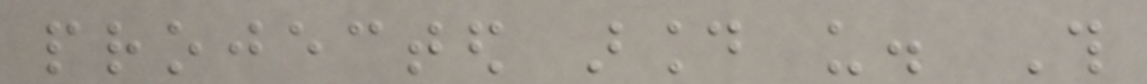projected around us. This
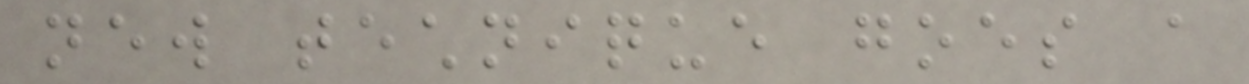new technique goes a
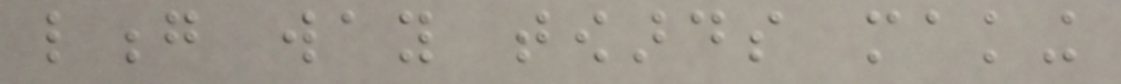long way towards making
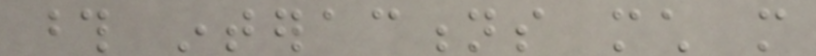those interactions much more
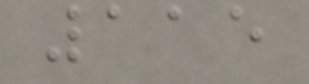115
